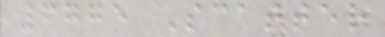6775 Scatter
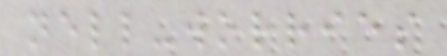nell-worries
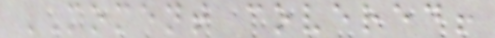MOMENT covered!
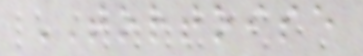TORTOISE
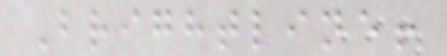Brightline!
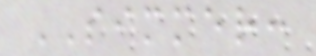SIMMER:
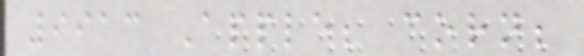9913 Apple; corn;
